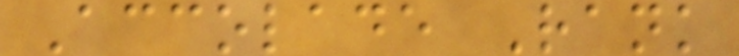Accolade Rank
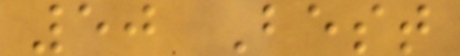50 Best
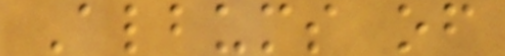Albums of
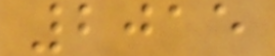2015
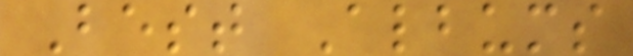Best Albums
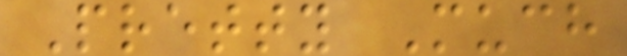Pretty Much
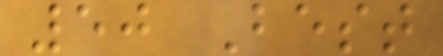50 Best
